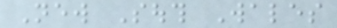New South Wales
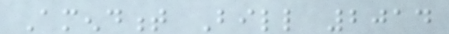Amendment Bill 2014
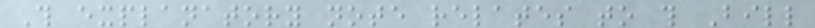This explanatory note relates to this Bill
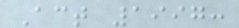Act 1997:
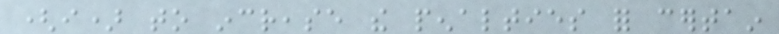(i) to increase the penalties for certain
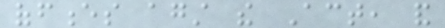offences against the Act, and
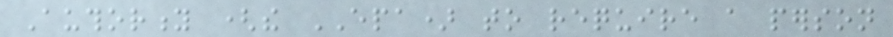Authority (the EPA) to require a person
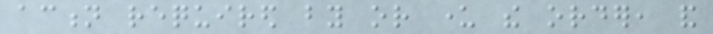action required by or under the order, and
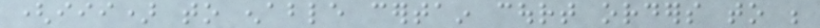(iii) to enable certain court orders to be
